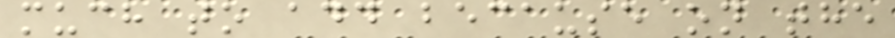much to add because on the
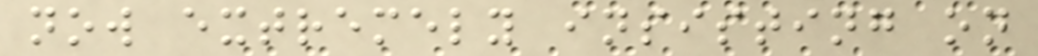now extremely insisting on
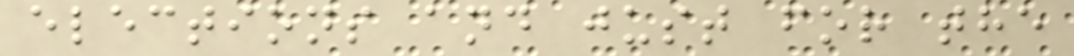elections and just for the
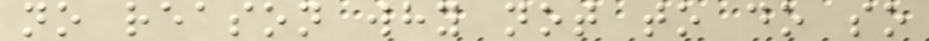no reason why not to do so
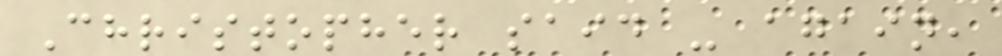Christopher said - again,
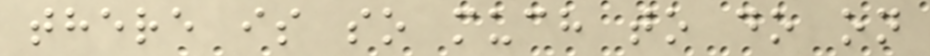there is so much to do on
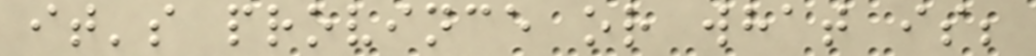it's province or what is;
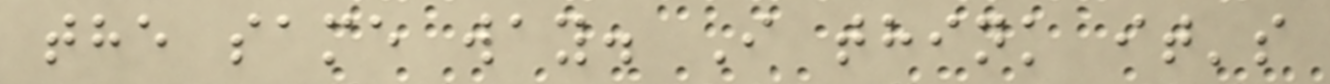the same way. I think it's
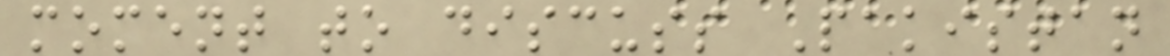moment to discuss Pakistan
